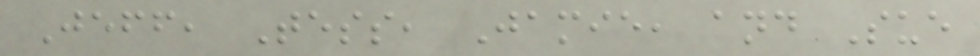Jeff, Tess, Jamie, and Sue
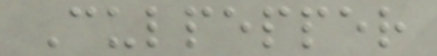Culpepper
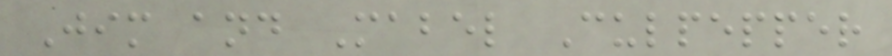Jim and Mabel Culpepper
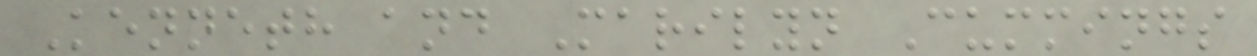Kenneth and Marilyn Cummings
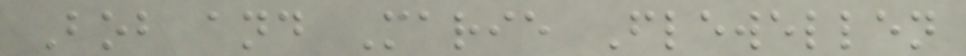Bob and Marie Flewellen
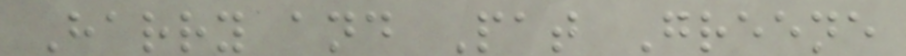Harry and Pat Greene
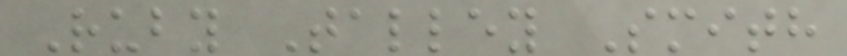Ruby Talley Smith
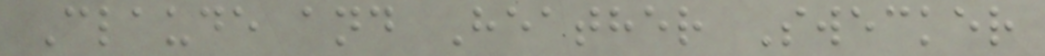Claude and Heather Swecker
